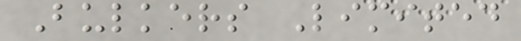Bulkers Limited
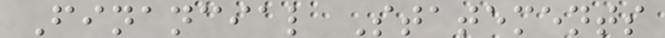Financial Statements
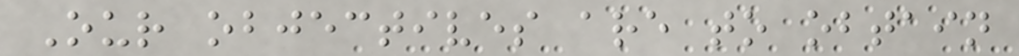Our objectives are to obtain
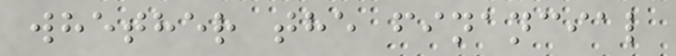whether the financial
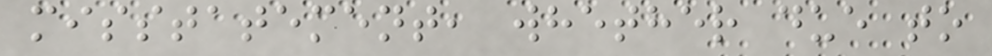misstatement, whether due to
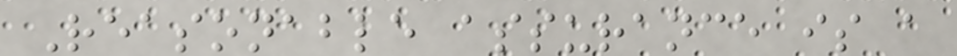Reasonable assurance is a
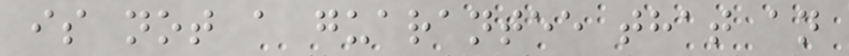is not a guarantee that an
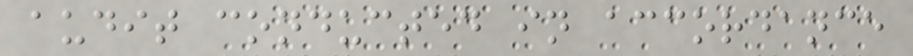audit conducted in accordance
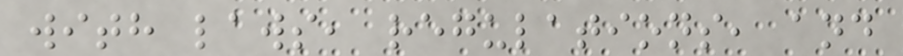with laws, regulations, and
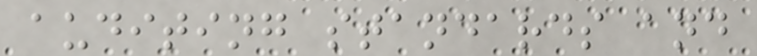auditing standards and
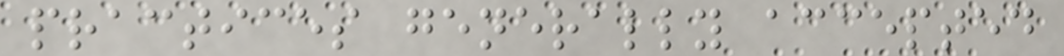practices generally accepted
